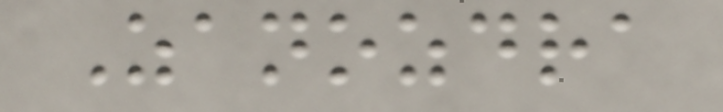Zanozdra
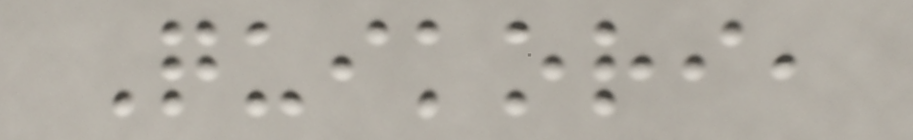Quikori,
